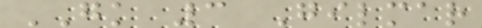GK 3 Gilmar
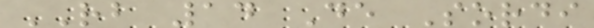RB 14 De Sordi
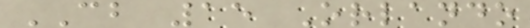CB 15 Orlando
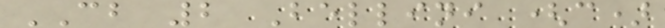CB 2 Bellini (c)
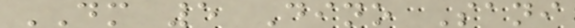DM 5 Dino Sani
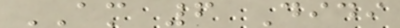AM 6 Didi
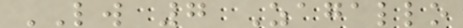LW 7 Zagallo
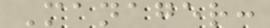Manager:
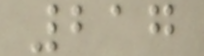217
